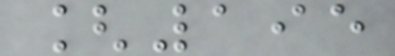[195
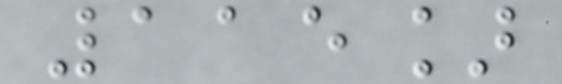115]
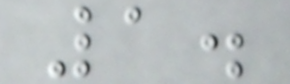1.
